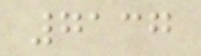7137
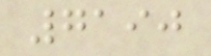7190
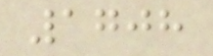1708
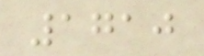1710
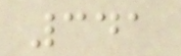341
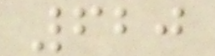620
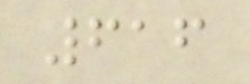616
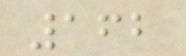162
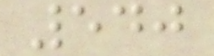540
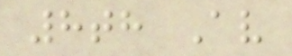8th Av
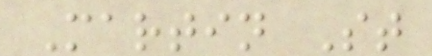Martin St
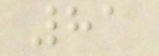81
